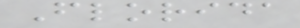Florida
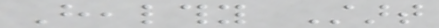Healthy Start
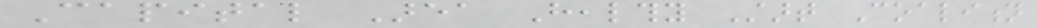Capital Area Healthy Start Coalition
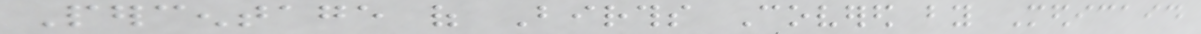Percentage of Births Covered by Medicaid
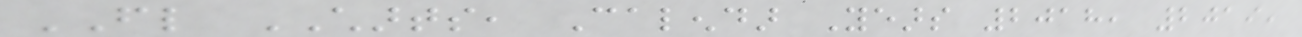FL CHARTS, Calendar Years 2018, 2019,
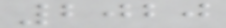2020
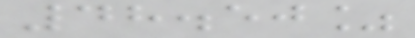48.50%
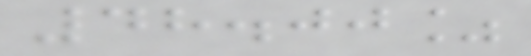48.00%
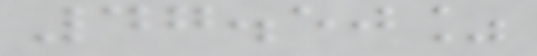47.50%
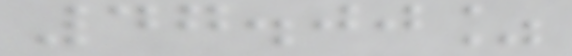47.00%
